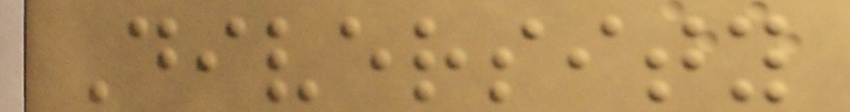Diversity
